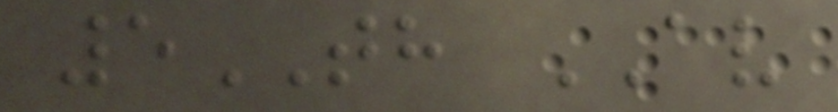5TH AV
